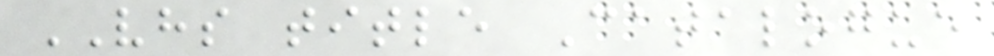VHS title Catalogue
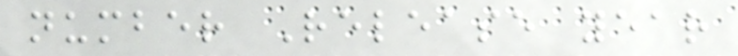number Release year
